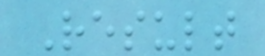Result
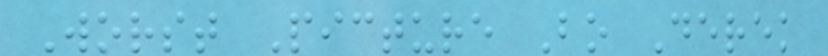Worst Picture Bo Derek
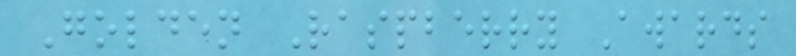Golden Raspberry Awards
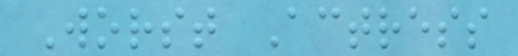Worst Actress
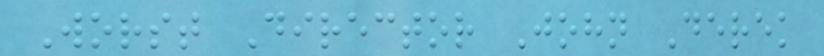Worst Director John Derek
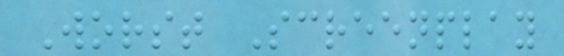Worst Screenplay
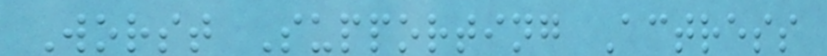Worst Supporting Actress
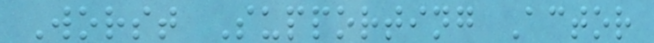Worst Supporting Actor
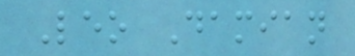Leo Damian
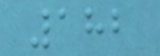182
